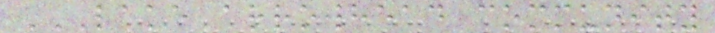LAKE ARROWHEAD COMMUNITY
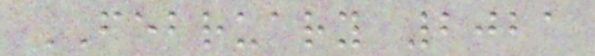FEBRUARY 2021
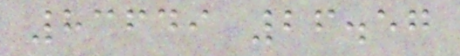83649 26.57
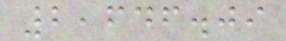2,646.09
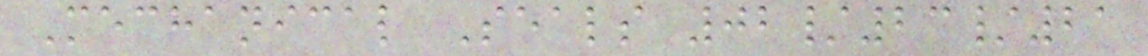Mechanical Seals 02/23/21
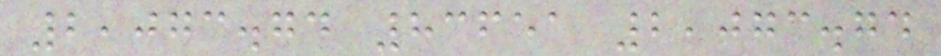2,073.74 83651 2,073.74
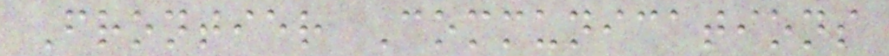Frontier Communications
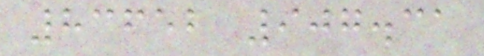83652 907.31
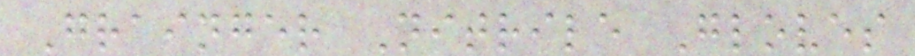Grainger Nitrile Gloves
